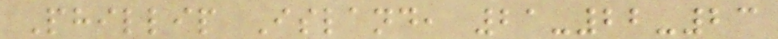Phillip Island, 21-22-23
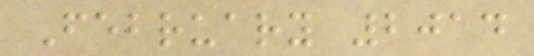February 2014
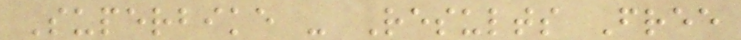Superbike - Results Free
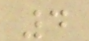4
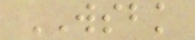WSBK
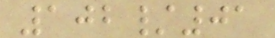102/01
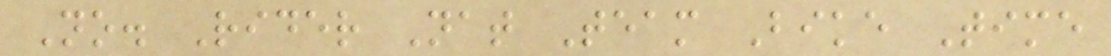No. Rider Nat Team Bike Time
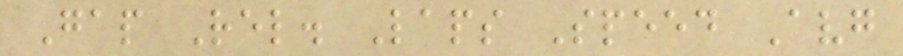Gap Rel. Laps Speed Avg
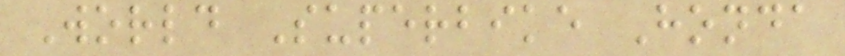World Superbike Honda
